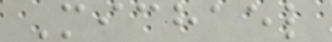Michael
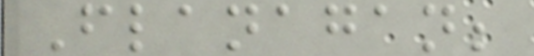Flanagan;
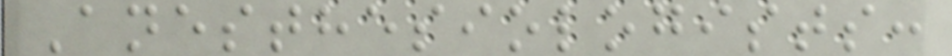Anesthesiologists:
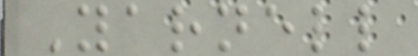Yarnell
